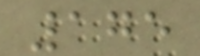175
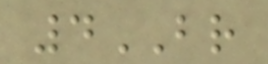4BR
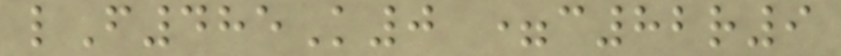lF485K0 =c82r9
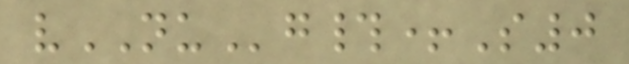vNUg#+S0
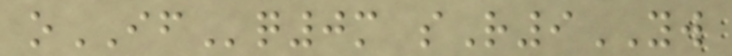oIFq0m sR9YW
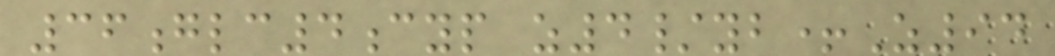36glc4cyp z4/yb+Z94
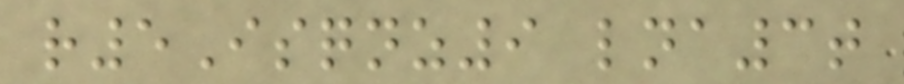r5Isqnz9 lna3t
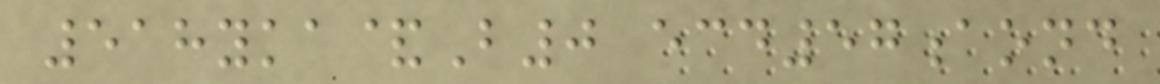518yka&B0 ecd57aond
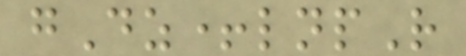gDz+lnpR
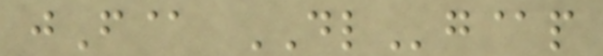jF@ DLg@p
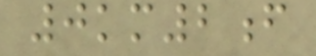0km2f
